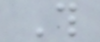This
